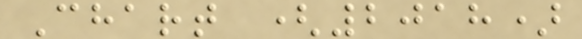Chart (2018)
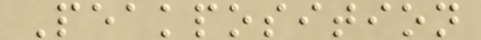Peakposition
